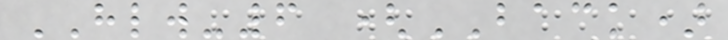HLW-6 (BACK)
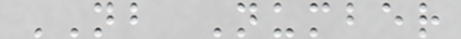NB Number
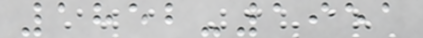1852-1951
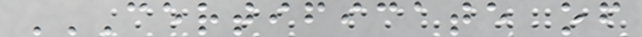CERTIFICATE OF
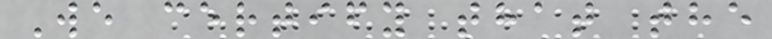We certify that the
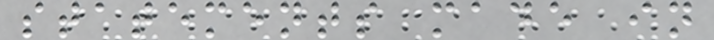statements made in
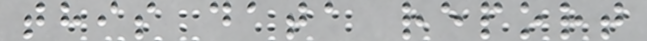this data report
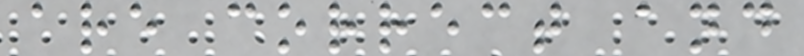are correct and
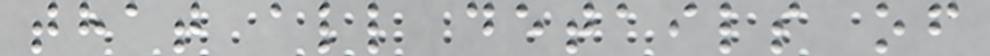that all details of
